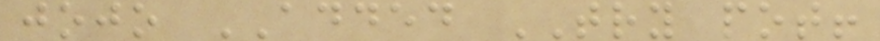jojo ADDED TRY pot!
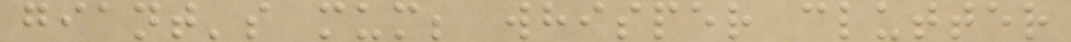giant's mum; whisper clutter
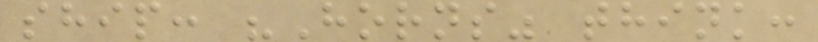ship: "Horns" think:
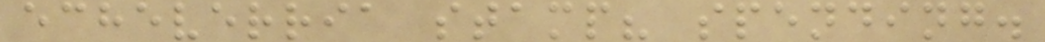echeverria stamp? spending.
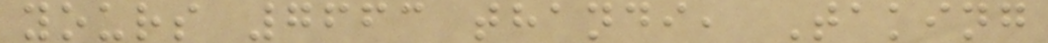yours 7663 thandi, Taking
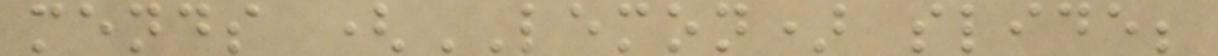mends (LEMON) slide;
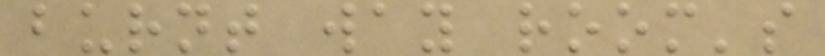burnt way room's
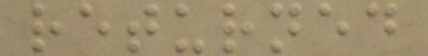returned
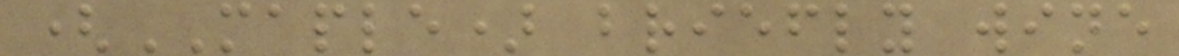(MAPLE) briefly wine
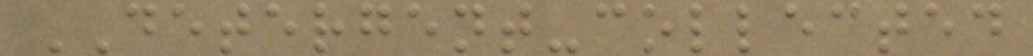DETERGENT-collected
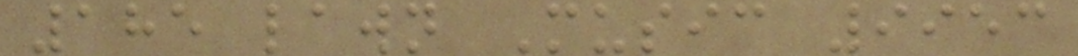185 lawn Music 9953
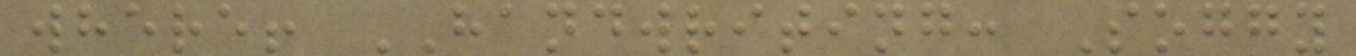where! HANDWRITING: Soggy
